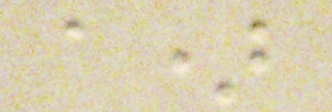a)
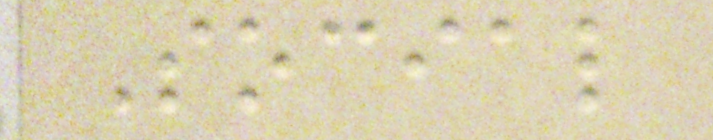Social
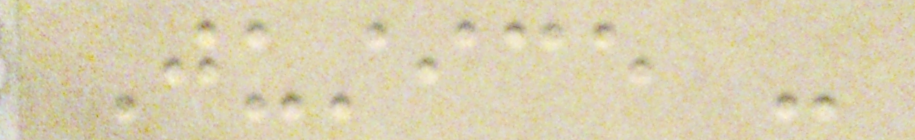Justice -
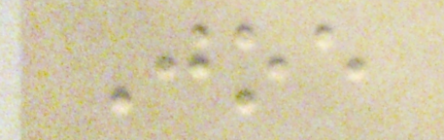Joe
